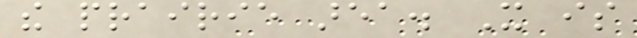the prairie area. It is
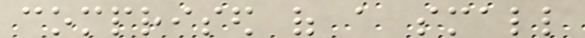comprised of a small
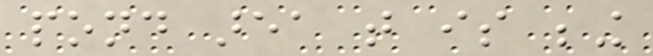pond area that is being
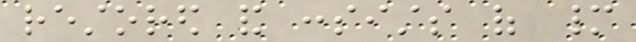restored and consists of many
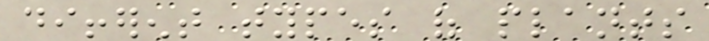different types of plants
